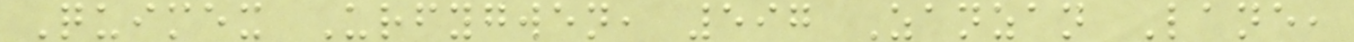Quimex Urfygwen, 597 Zanzan Lane,
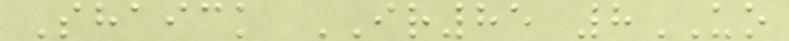Shaick IR85 8UO
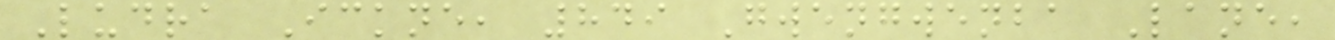Ludra Ickne, 849 Gwengwenba Lane,
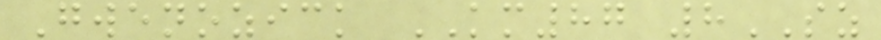Gwenozick KM87 8SZ
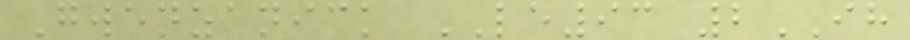Gwenzanick LE93 2IH
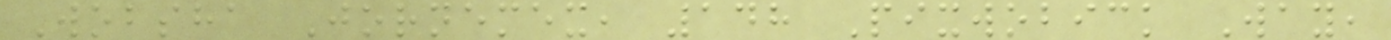Wobsha Jornemex, 148 Pixwobick Way,
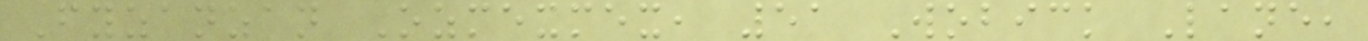Fyzanzan Ozmexmex, 51 Wobick Lane,
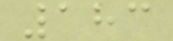183
